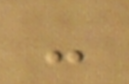-
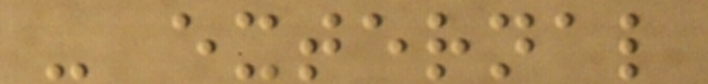- external
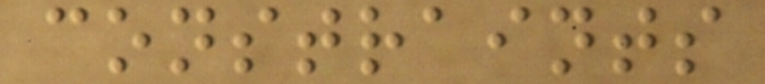constraints
